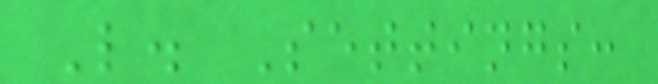L. Settings:
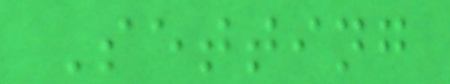Setting
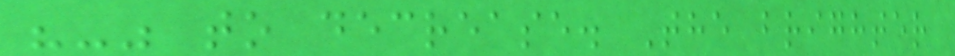"-" to decrease. The brighter
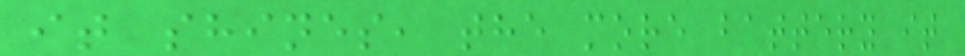it shines, the more battery it
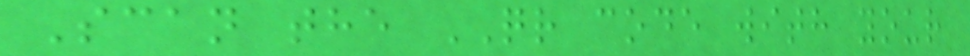Scan the QR code with your
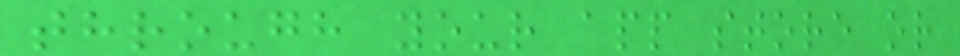through your app store or
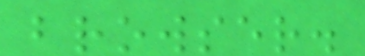browser.
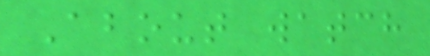About watch
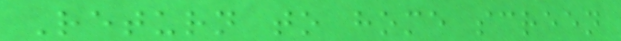Return to home screen
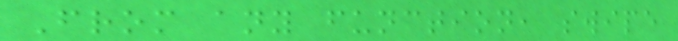From any function, swipe
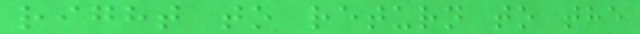right to return to the
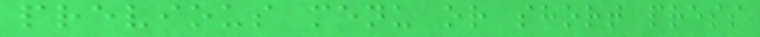previous menu or short press
